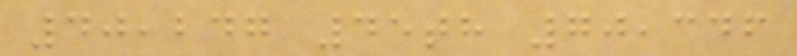40,247 45th 70,346
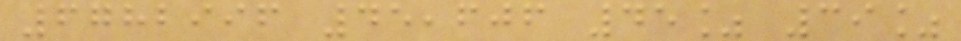6782996 45,606 45% 39%
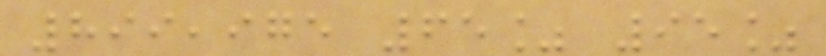899,975 65% 95%
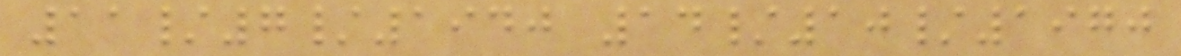11/7/1940 14/10/1970
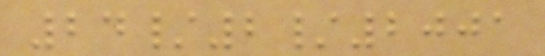24/2/2001
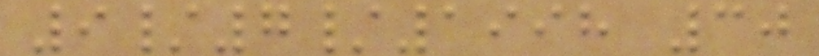9/7/1998 30
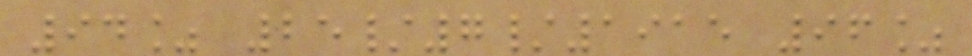94% 25/7/1915 96%
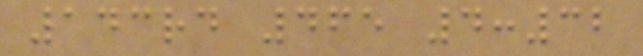143rd 465 4:32
